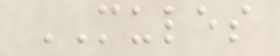MULES
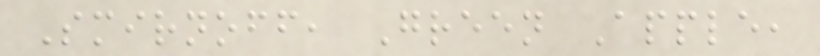Smirnoff, Green Apple,
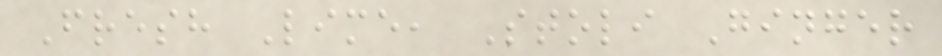Fresh Lime, Stoli Ginger
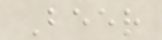Beer
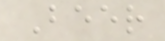Beer
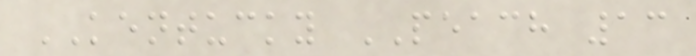KENTUCKY PEACH 13
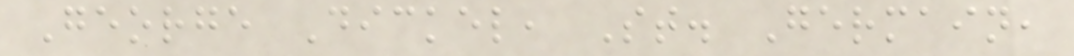George Dickel, St. Germain,
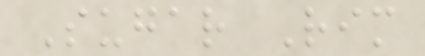Sugar Rim
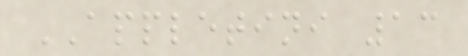APPLETINI 13
